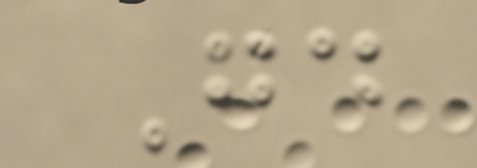Good
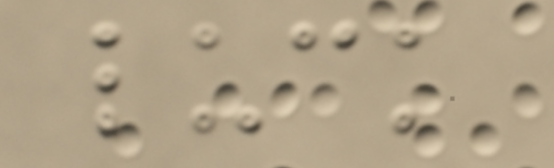luck
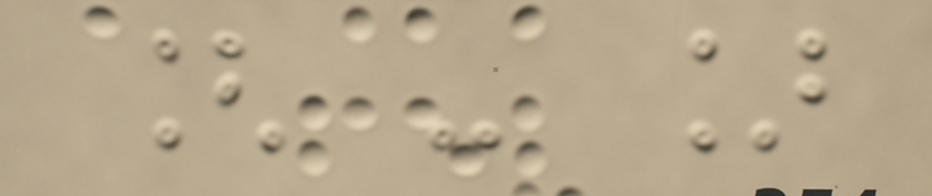[ - ]
